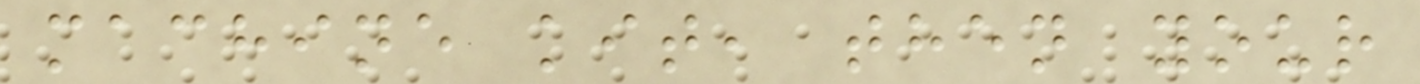machine kit, then your
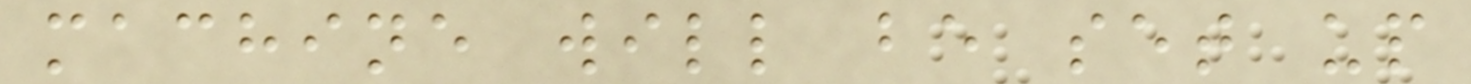machine will be set up
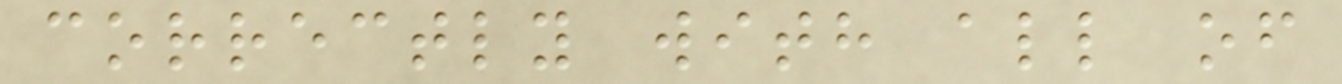correctly with all of
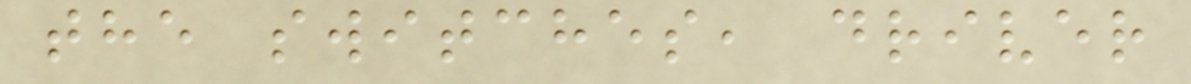the switches, driver
